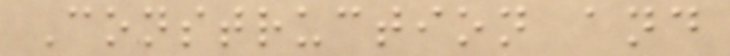Construction and
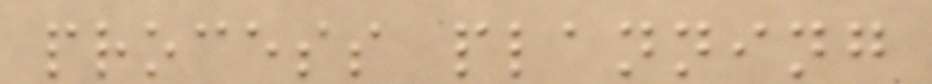process planning
